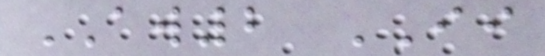AW2 II
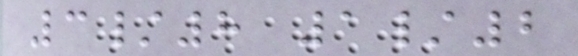3/8 1/2
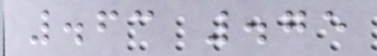.63 .75
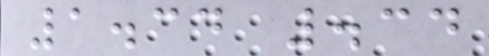1.34 .34
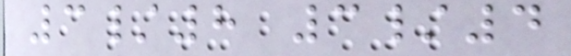3/8 3/4
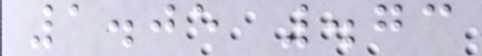1.05 .73
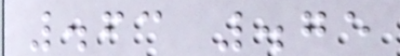.63 .75
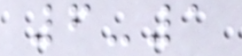6-1
